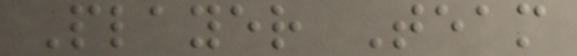Player Team
